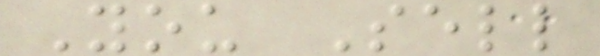You Sell
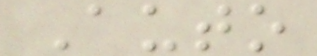Auto
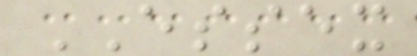ESSEX
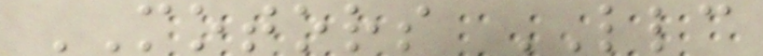MOTORS LLC
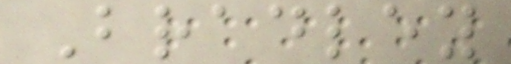Bradley
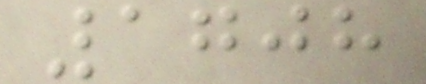1708
